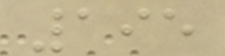195
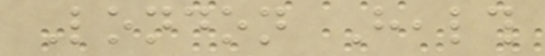London Health
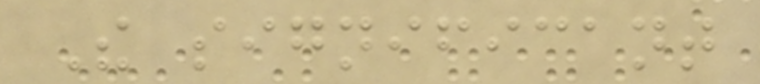The significant
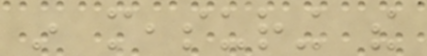in measuring the
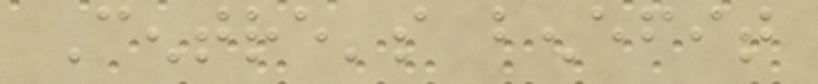Centre's benefit
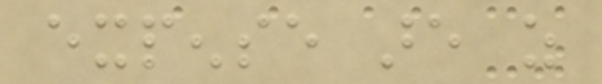expense are as
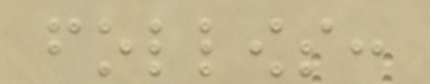follows:
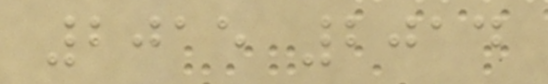2015 2014
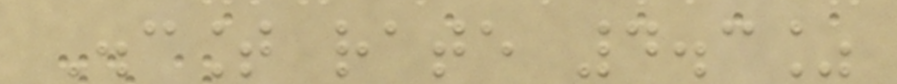Discount rate 4.3%
